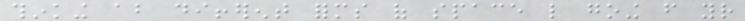thinking about different forms of space like going from your
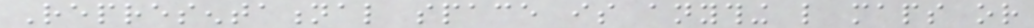Representational space is anything like maps or
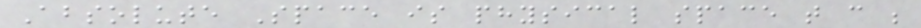Absolute Space is physical space that can be
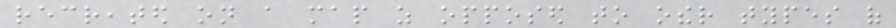recreated on a map as opposed to other types of
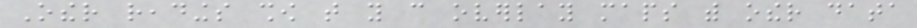Other readings show that you can overlay maps with other data
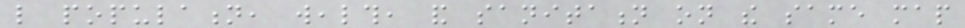like population, wealth, and sanitation on the same map
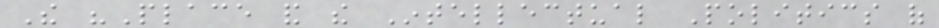The "Place and the Intellectual Politics of
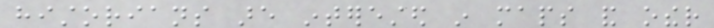historians are interested in maps and other
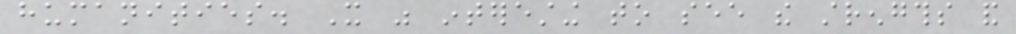humanities. It was interesting to see the strengths and
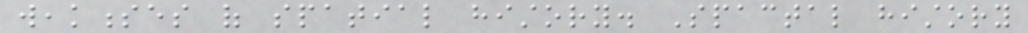weaknesses of spatial history. Spactal history
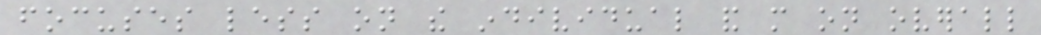focuses less on the individual and more on overall
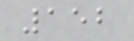152
